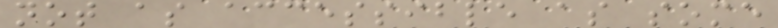not as accessible as some
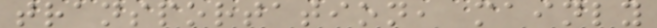transportation, mainly
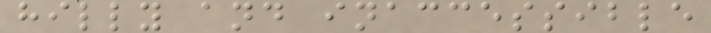hilly and inaccessible
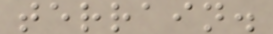terrain.
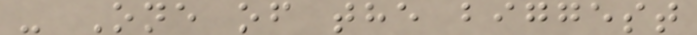- One of the biggest
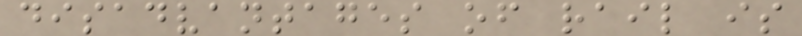disadvantages of rail is
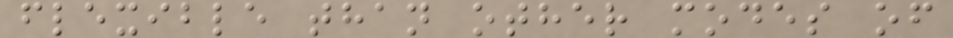flexible than other modes of
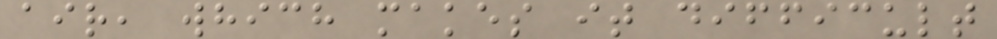air, which makes it difficult
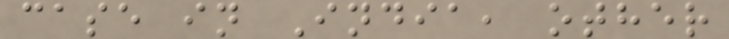case in India, other
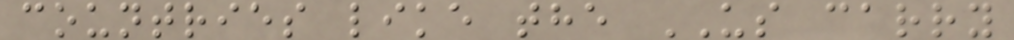countries like the US carry
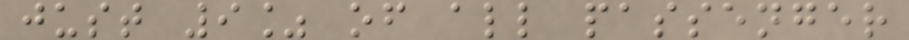just 9% of all passenger
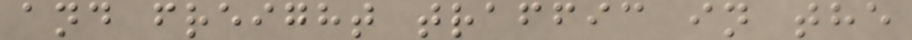and freight traffic in the
